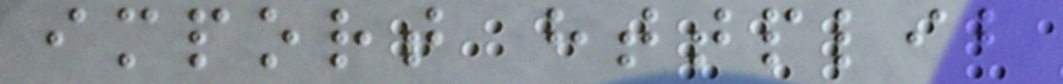import httplib
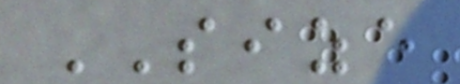SIZE
